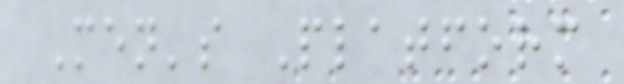Men's Platform
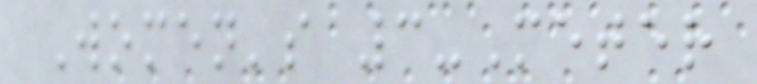Women's 3-Meter
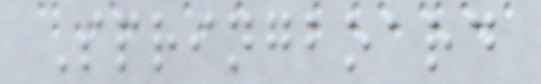Springboard
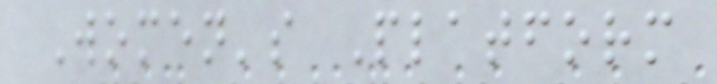Women's Platform
